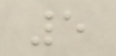5
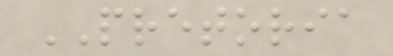PRETORIA
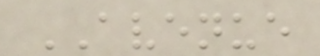AVENUE
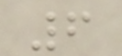6
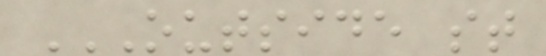OUTSIDE ST
